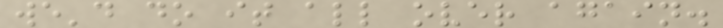we'd do it all over again.
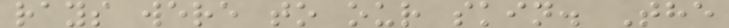rays were to our skin. The
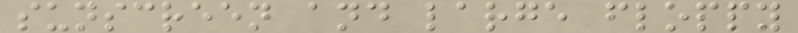sunscreen and large floppy
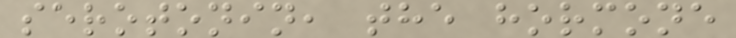serotonin, the hormone
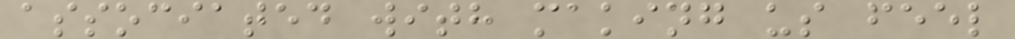associated with making us feel
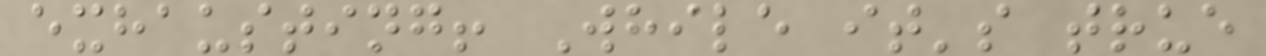exhausting! While it's true
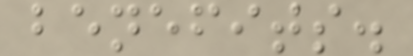benefits.
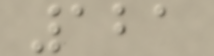121
